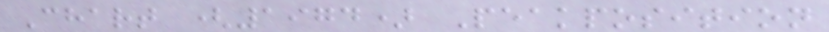Chart (1974) Peakposition
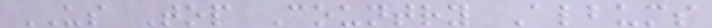US Top Country Albums
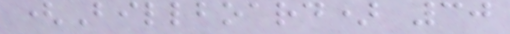(Billboard) 30
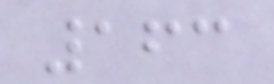163
